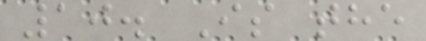10. Is the
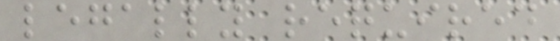legally required
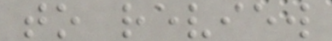to review
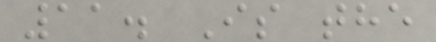11. Is the
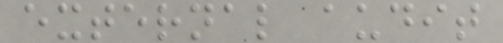external audit
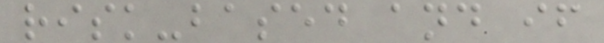risk-based and if
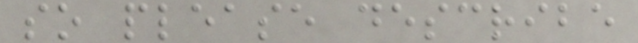so please describe
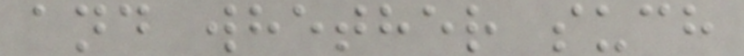and whether such
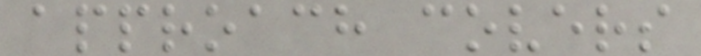approach covers
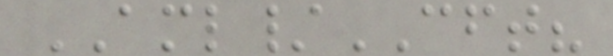AML/CFT?
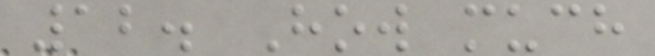12. How much
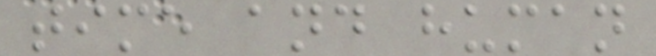time and human
